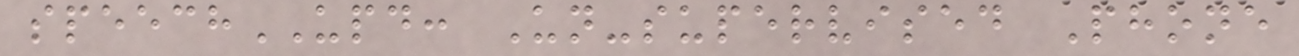speechUPD: Un-supervised Phone
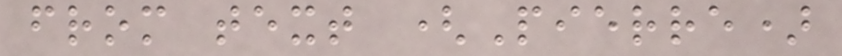from text (Pierre)
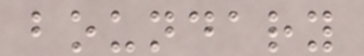boundary
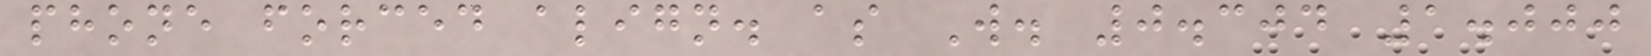phone forced align. as W. 0.304 1.000
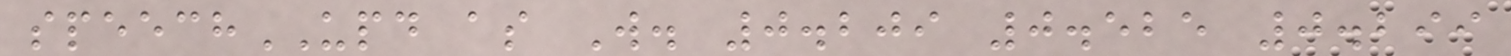speechUPD as W. 0.209 0.525 0.299
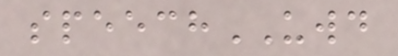speechUWD
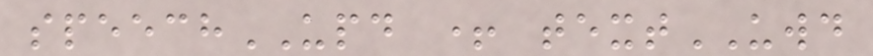speechUPD + textUWD
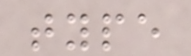type
